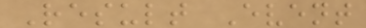Result Event
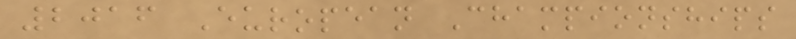2016 European Championships
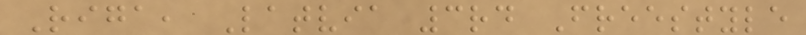Riga, Latvia 3rd Freestyle
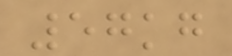57kg
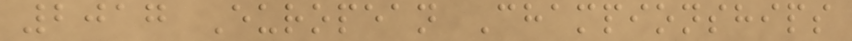2017 European Championships
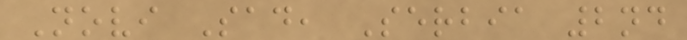Novi Sad, Serbia 2nd
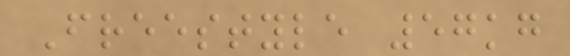Freestyle 57kg
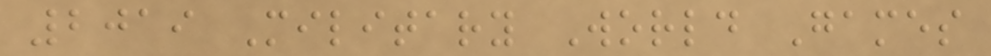2019 Military World Games
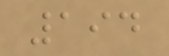194
